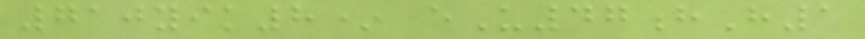710yik8* eU47hH1
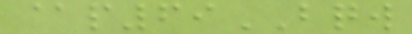@p69BQW
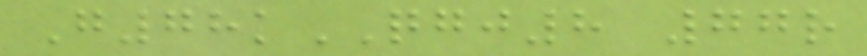G78kQGJ8 77r
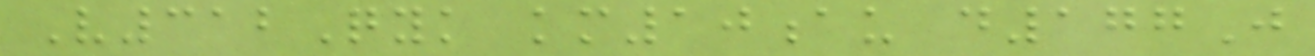V312Qyk km10au d177J
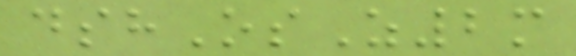dshOsZ2m
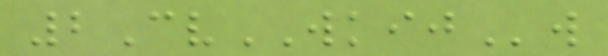2CvWKIJw
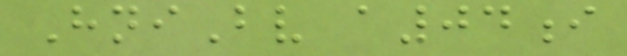HniBv a04i
